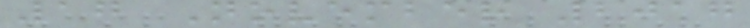17 November 2017
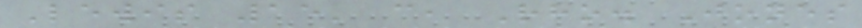Lewis 15' c, Rho. Jones
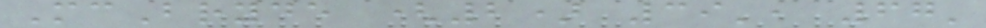McBryde (2) 39', 67'
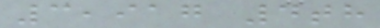3,917 4th
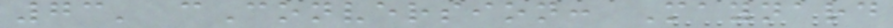73' cConversion: Maynard
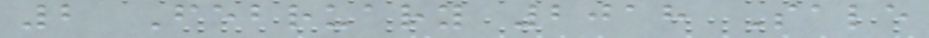2 February 2018 Sale
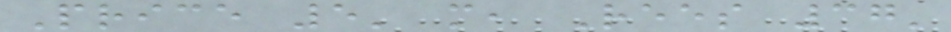Price 5' m, Rees 37'
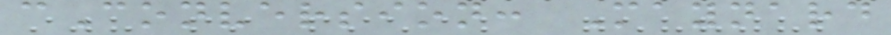cConversion: Maynard
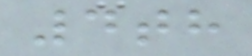4th
